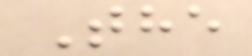The
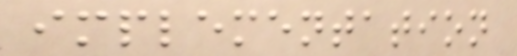implementation
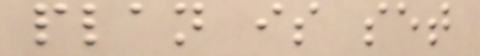plan is set
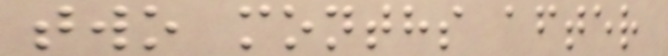two months after
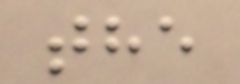the
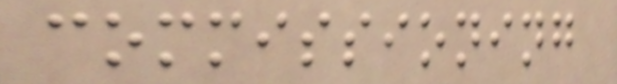commissioning
